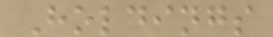Holdings
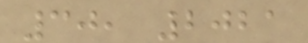30, 2021
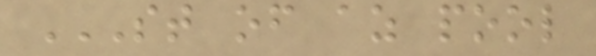ST OF AZ POOL
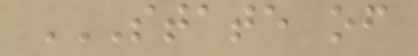STATE OF
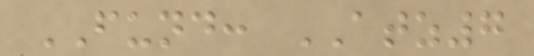FUND: ATZ7
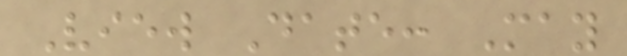View Date: May
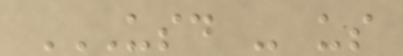USD - US
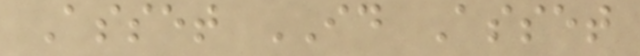Asset ID Asset
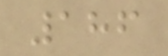186
